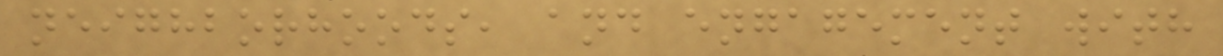neighborhoods, and engagement with
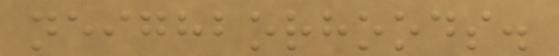neighborhoods.
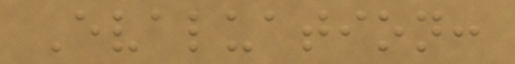Evaluation:
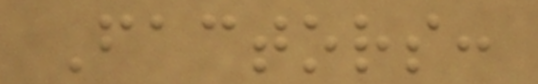Factors:
